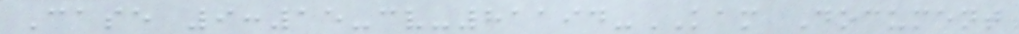Case 9:15-cv-81194-KAM Document
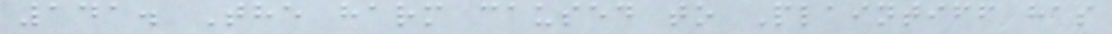141. The harm caused to Plaintiff has
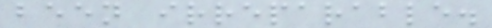been irreparable.
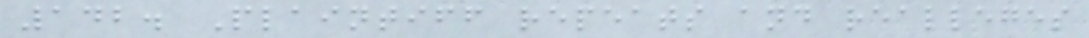142. Plaintiff repeats and realleges
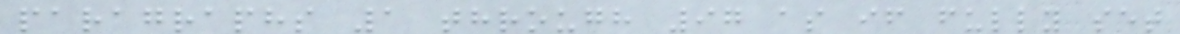paragraphs 1 through 97 as if fully set
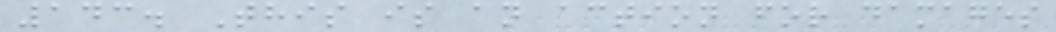143. This is an action for damages
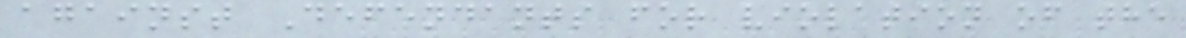against Defendants for violation of the
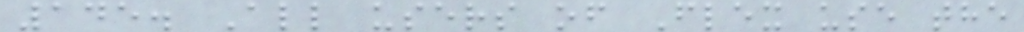145. All users of Flex use the
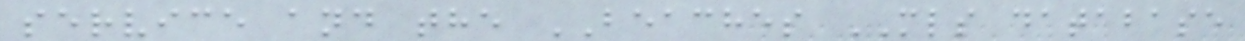service and the BEACHES MLS database
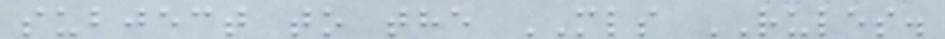subject to the MLS RULES.
